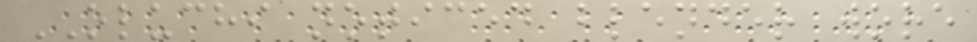OLUCHI noticed blender wore
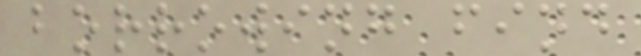borrowing find
